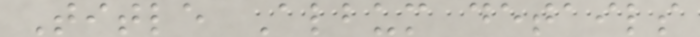Title Album details
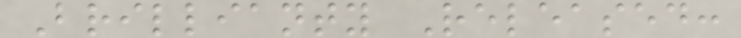Brillianty Released:
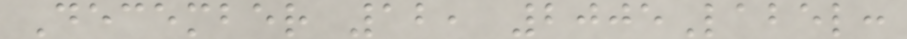December 12, 2005Label:
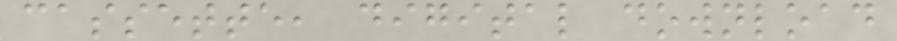cassette, digital download
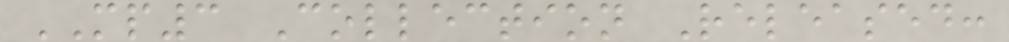MP3 Collection Released:
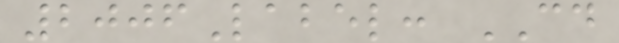2006Label: CD
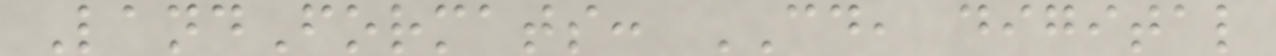LandFormats: CD, digital
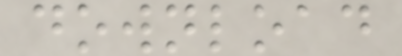download
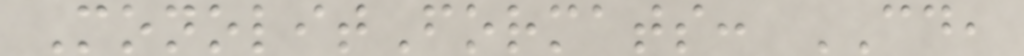MonolitFormats: CD,
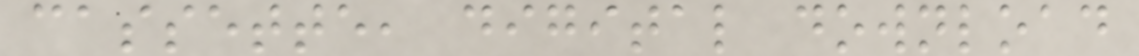cassette, digital download
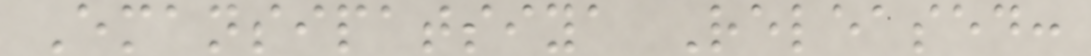Emansipatsiya Released:
